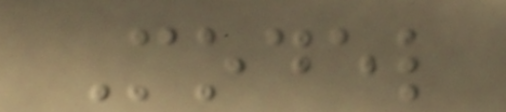Model
